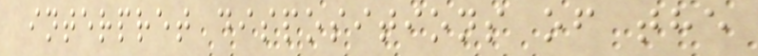interpret dispositions of the
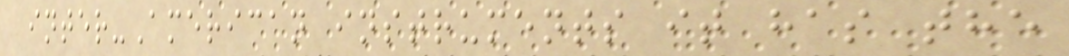inter-American instruments it has the
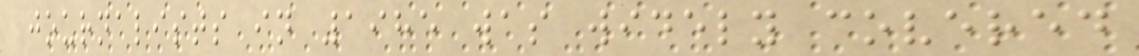journalists in 1985 was widely covered
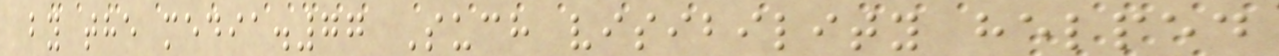by the media.77 Such visibility helped
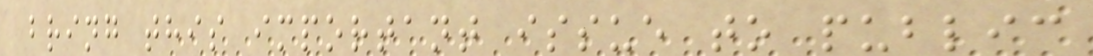bring this important issue to public
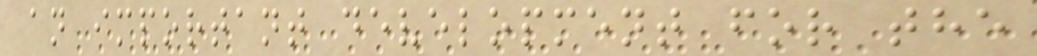an important development for the
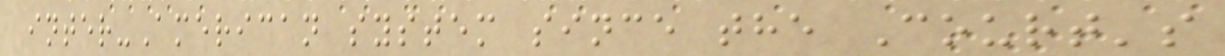inter-American system since the Court's
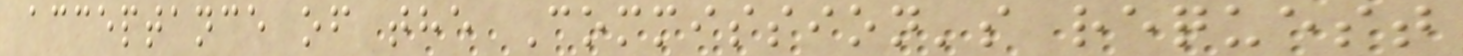acceptance of the Commission's request
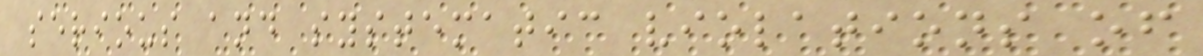serious and systematic violations of
